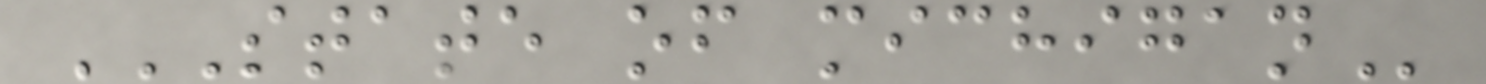STATE OF MICHIGAN
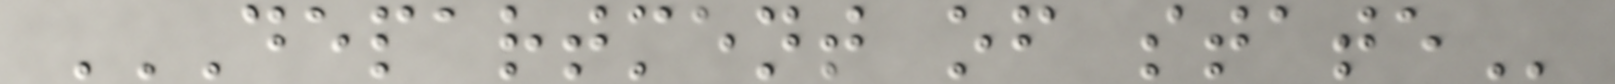DEPARTMENT OF STATE
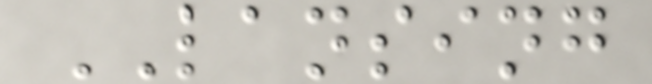LANSING
